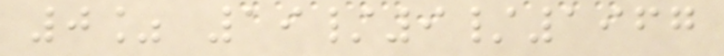0% 19/9/1967
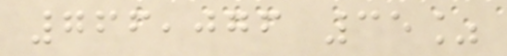766,076 35%
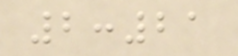2:21
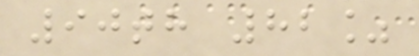90th 82%
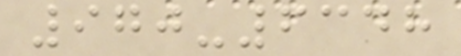970-6348
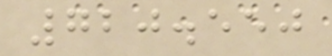720.550
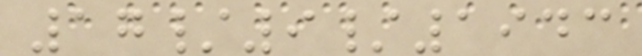17/9/1943
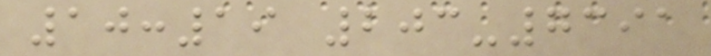10:19 203-7391
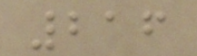216
